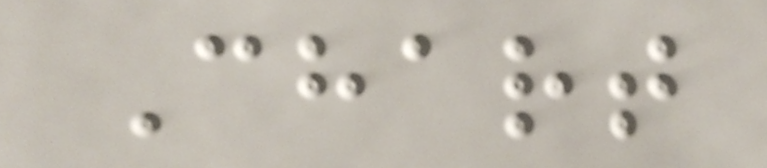Chart
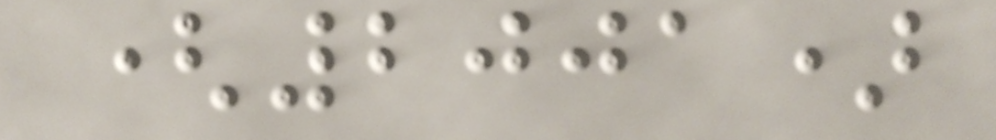(2001)
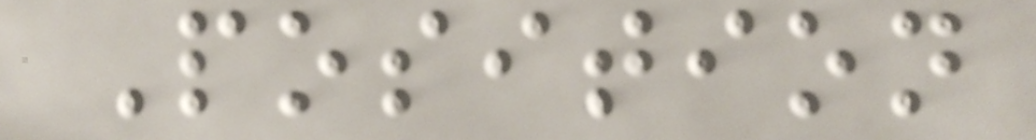Position
